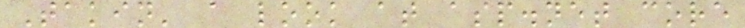Takin' a look at asp.net core
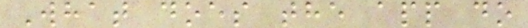What does the app do
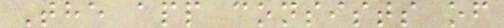The app consists of
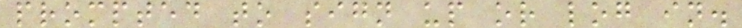prompted to sign up or log in.
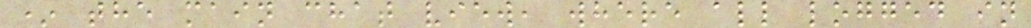* the main chat view, where all logged in
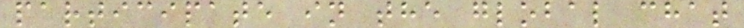participate in the global chat
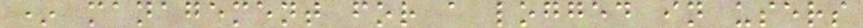* management for a logged in users
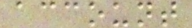account
